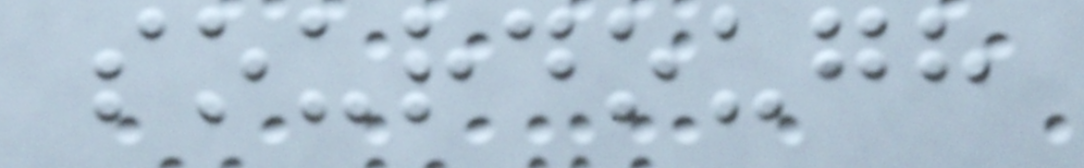sourdough
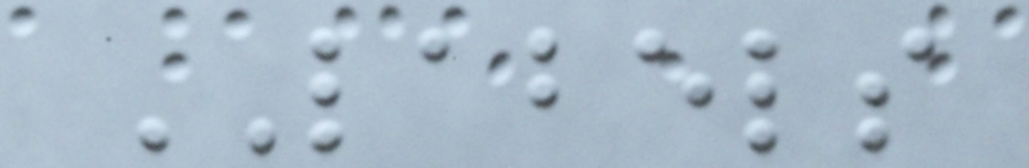LABELS
